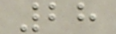28
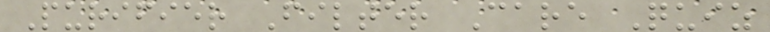Purifier Filter Care Quiz
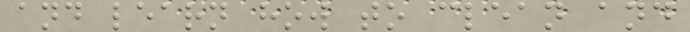and learn how to clean and
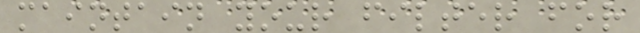maintain your filter for
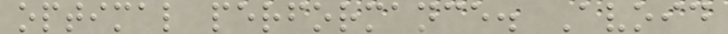optimal performance. Avoid
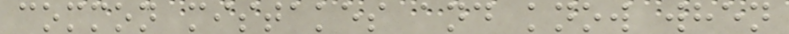common mistakes and know when
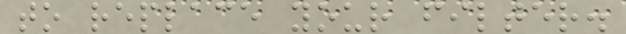to replace your filter.
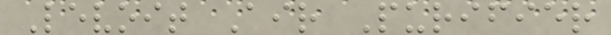Levoit Air Purifier
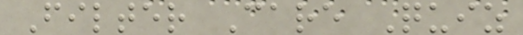Filter Care Quiz
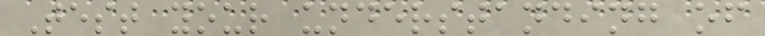Test your understanding of
